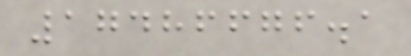17486676.1
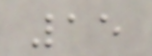15
